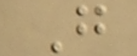G
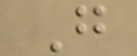G
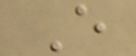E
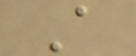A
